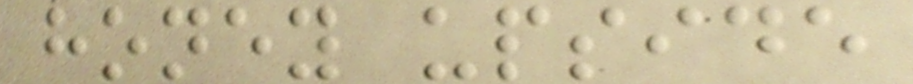honey upside
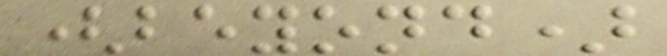(beyond)
